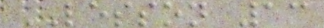LESSON 13
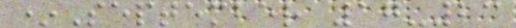*September 17-23
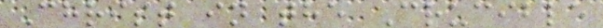Christ in the Crucible
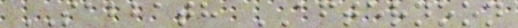SABBATH AFTERNOON
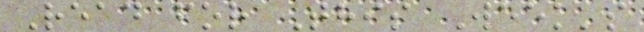Read for This Week's
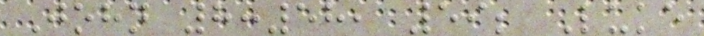John 8:58, 59; Luke
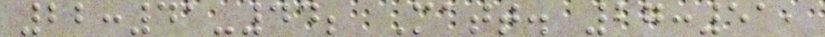22:41-44; Matt. 27:51,
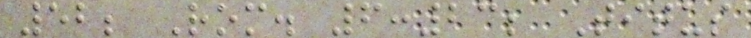52; Rom. 6:23; Titus
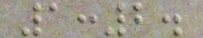1:2.
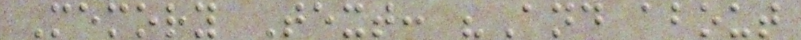Memory Text: "And about
